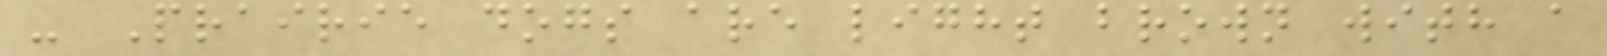- Prairie dogs are light brown with a
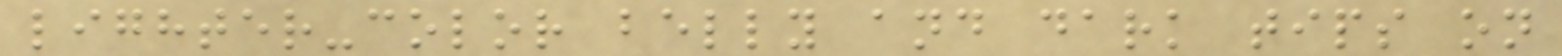lighter-color belly and dark tips on
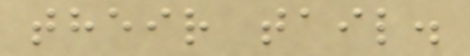their tail.
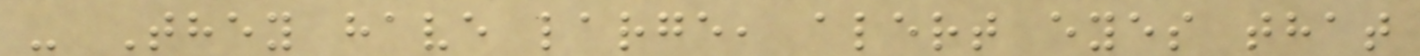- They have large, alert eyes that
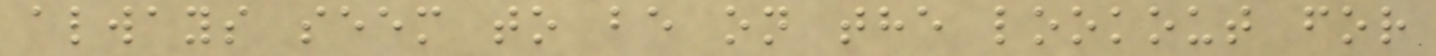always seem to be on the lookout for
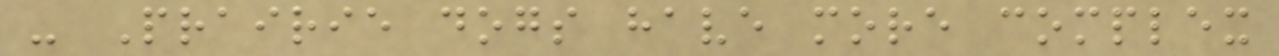- Prairie dogs have more complex
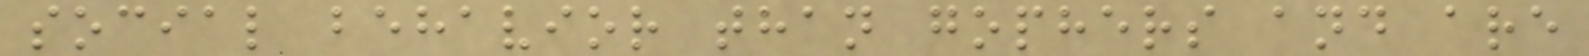social behavior than gophers and are
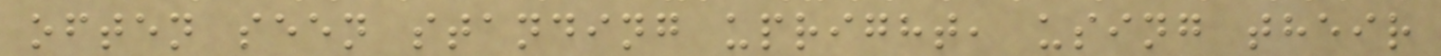often seen standing upright, using their
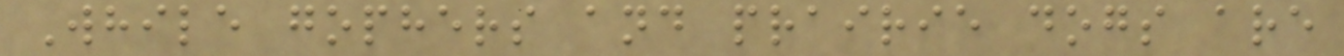While gophers and prairie dogs are
